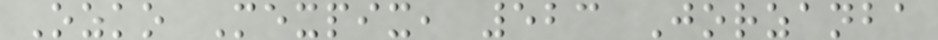Ozko Mexpix, 523 Jorzanba
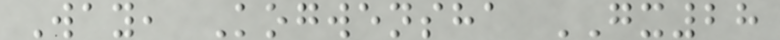Way, Kogwensha GX28
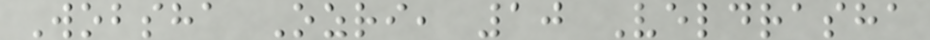Wobsha Ozri, 10 Veldrasha
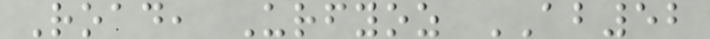Road, Urfyoz AB52
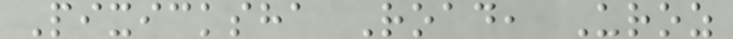Pixicksha Road, Uroz
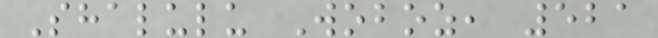Shalulu Woboz, 521
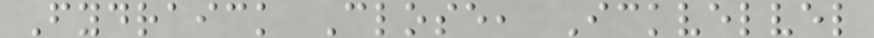Fydraick Close, Ickvelvel
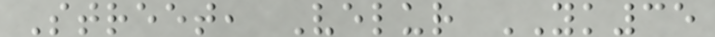Street, Velur YK35
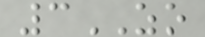3ZO
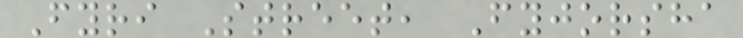Fyri Street, Fyjorsha
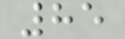85
